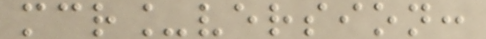mcr_version:
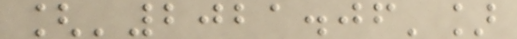['2021.06']
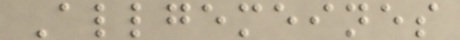Allgemeines
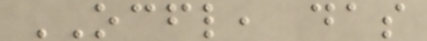OCFL, das
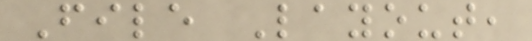File Layout,
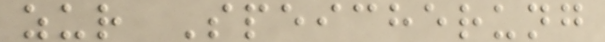zur Speicherung
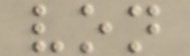von
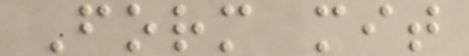Form mit
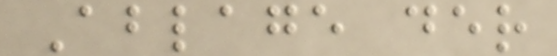Ablage der
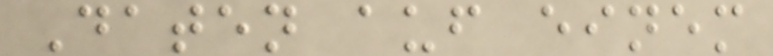Daten auf einem
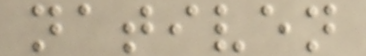nativen
